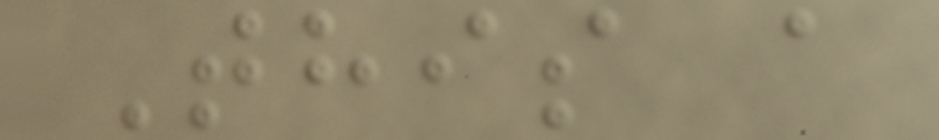This a
